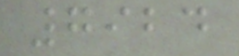7924
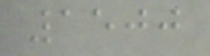1500
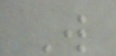W
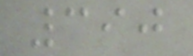390
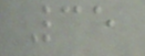35
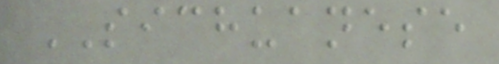SICHUANESE
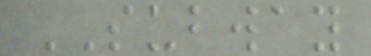SUBWAY
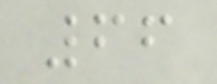66
